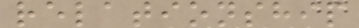relationship
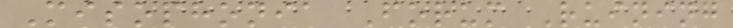Misophonia Forum Ruining
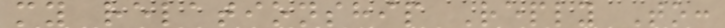my relationship Reply To:
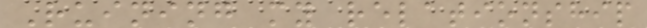Ruining my relationship
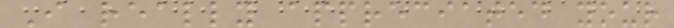I really appreciated your
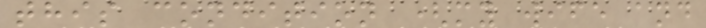this condition (my wife and
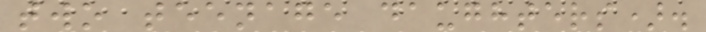two teenage daughters).
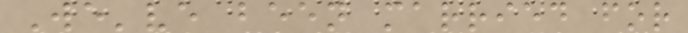We've been married for
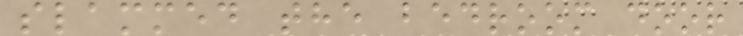slammed the bedroom door
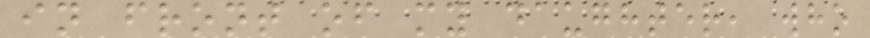in front of my daughter, who
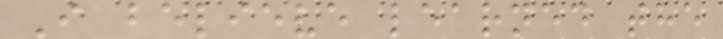I believe learned the
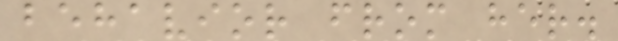behavior from her.
